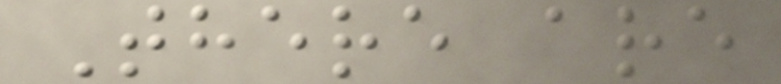There are
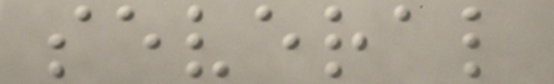several
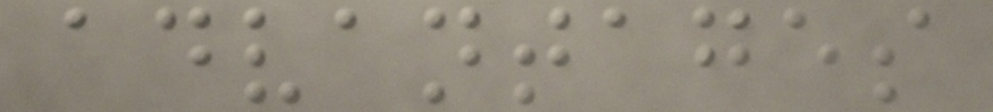advantages
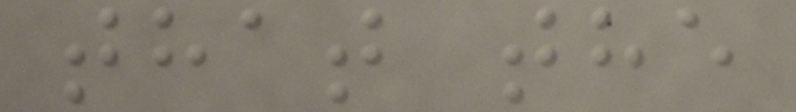that the
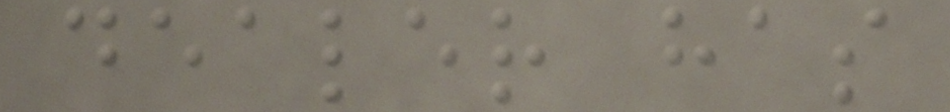dealer has
